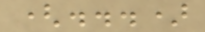(...)
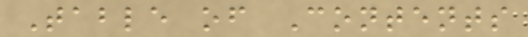Table of Contents
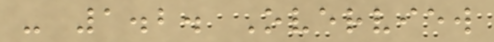- 1.2. Overview
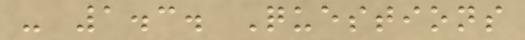- 1.3. Questions
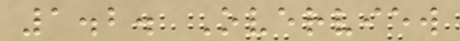1.2. Overview
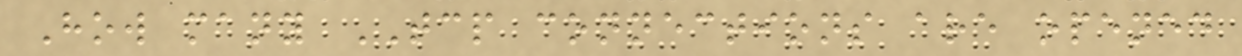How many TCP connections are opened
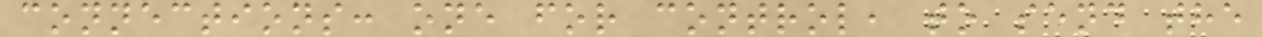connections: one for control, to send the
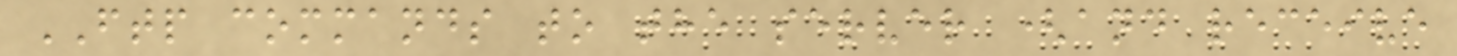FTP commands to the server (and receive
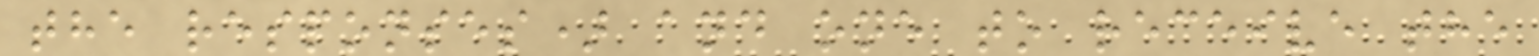the responses) and one to receive the
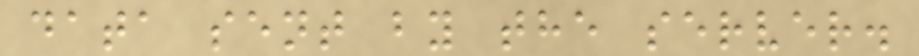data sent by the server.
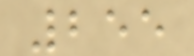255
